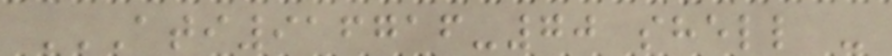ATI916716-70 SHELL -
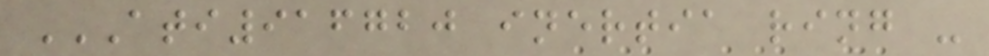ATI916720 INERTIA RING -
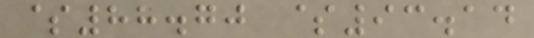$88.70 $93.14
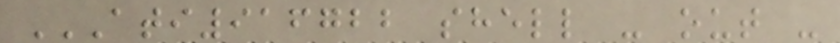ATI916722 SHELL - OUT -
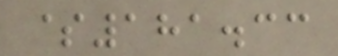$181.33
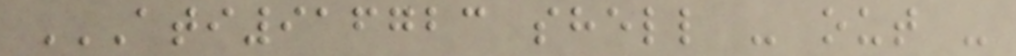ATI916723 SHELL - OUT -
